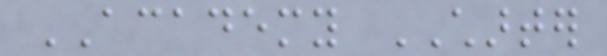ACADEMY CHARTER
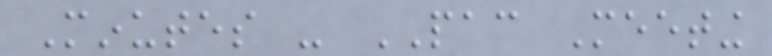Minutes - PAC Meeting
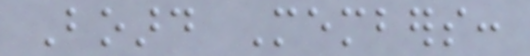Board Members:
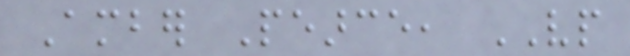Amber Pearce, VP
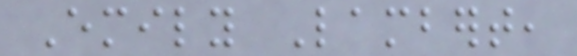Emily Lambert,
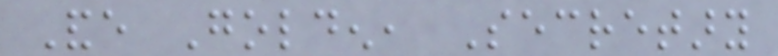Ande Golden, Secretary
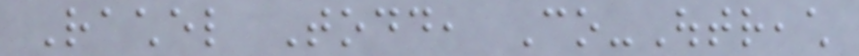Rachel Todd, Co-Outreach
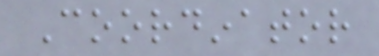Coordinator
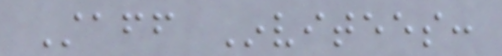Staff Invitees:
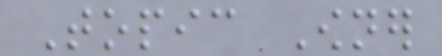Topic Owner
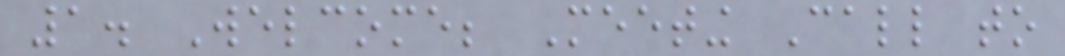1. Welcome; Meeting Call to
